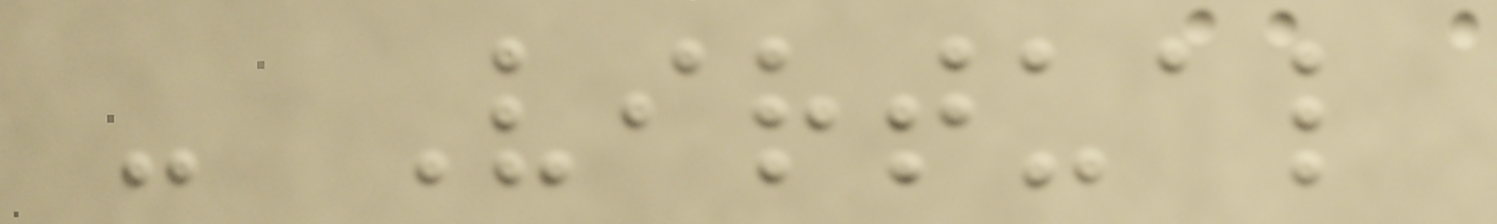- Virtual
